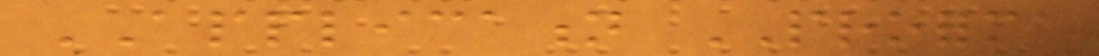APPLICATION PROFORMA
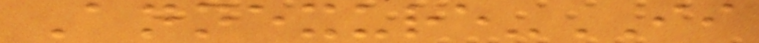Annexure-II
